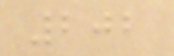202
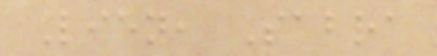Lien, Sabra
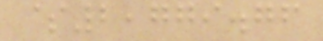$2,779.76
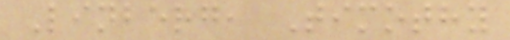Linberg, Timothy
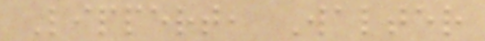Lippert, Walter
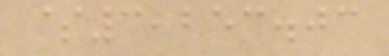$3,253.03
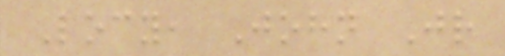Locy, John Jr
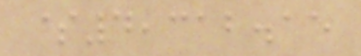$4,312.15
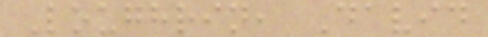Loughrin, David
